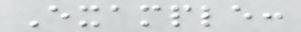Example:
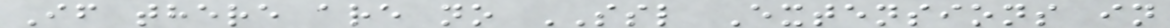If there are no SSL Extensions in
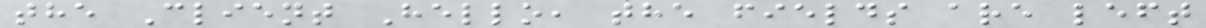the Client Hello, the fields are left
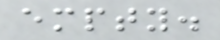empty.
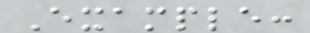Example:
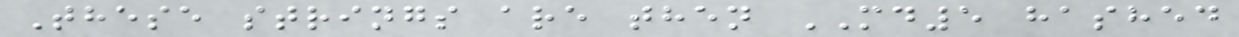These strings are then MD5 hashed
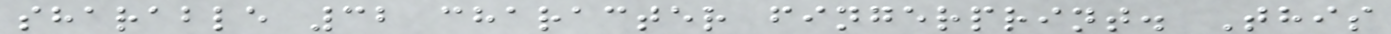sharable 32 character fingerprint. This
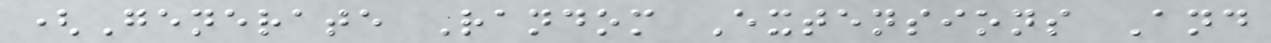(Generate Random Extensions And
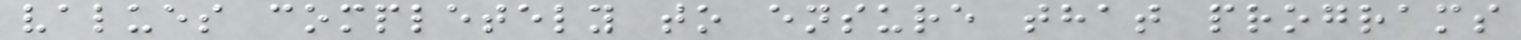values completely to ensure that programs
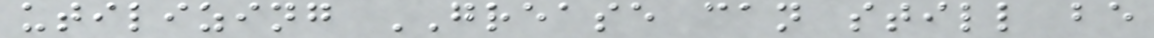utilizing GREASE can still be
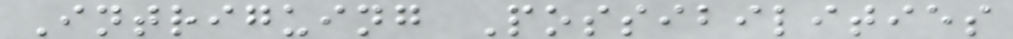Intriguing Possibilities
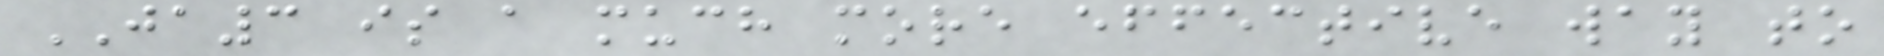JA3 is a much more effective way to
